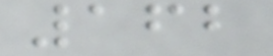162
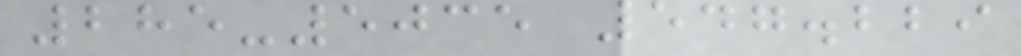285-5035 547.229
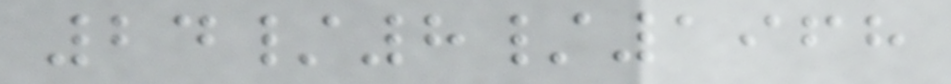24/8/1968
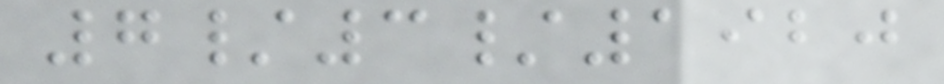7/3/1920
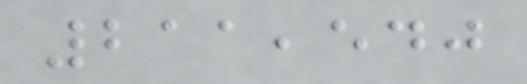211,540
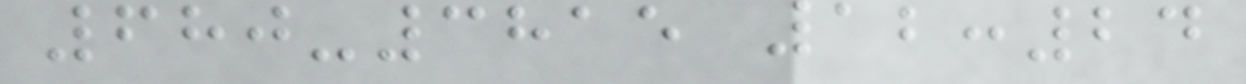680-3815 12:24
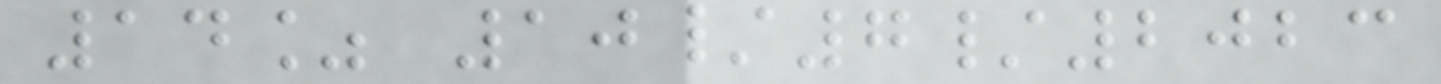14% 10/7/2023
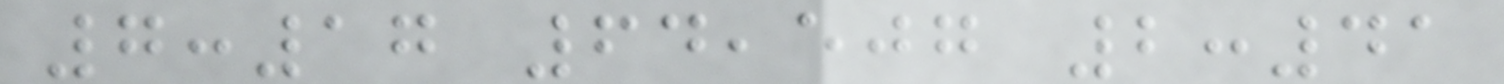7:17 64,507 2:41
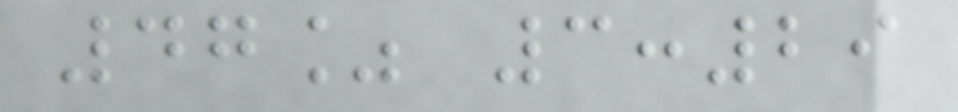47% 3:29
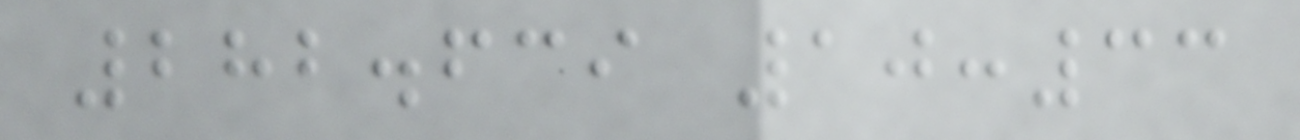282.639 10:33
